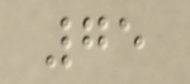75
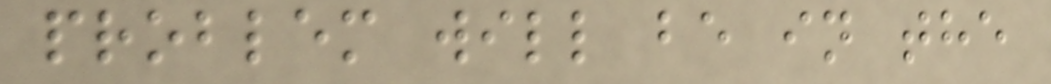problem will be in the
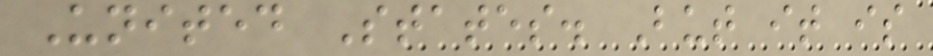United States. But it is
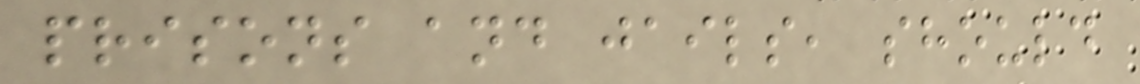prisons and jails, should
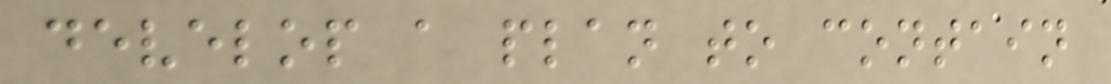develop a plan to contain
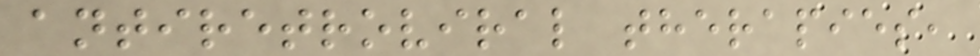antiretroviral therapies,
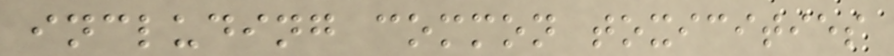including common toxicities
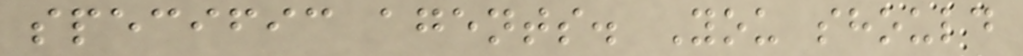specific agents. You should
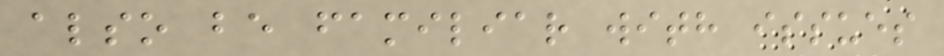also be familiar with issues
